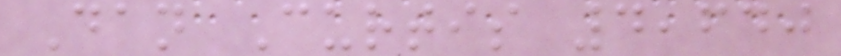Dan Curtis 4,640
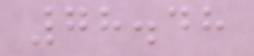78.48
